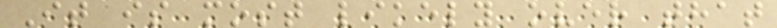It is most likely over that
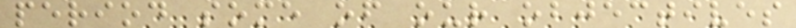period some of our objectives
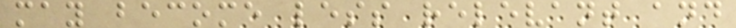may become less relevant and
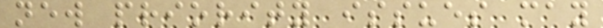new priority issues may
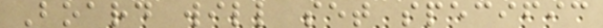Board will set specific
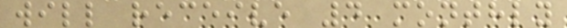will receive 4 monthly
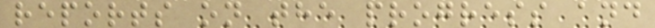reports on the progress and
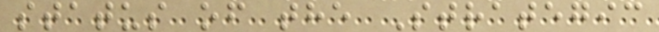status of the Strategic
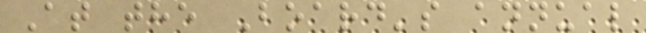At the Board's annual
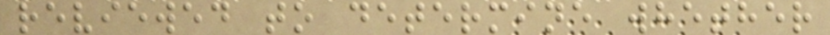reviewed to determine whether
